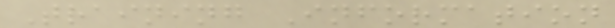Training Information
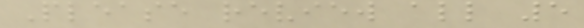Please review all 5
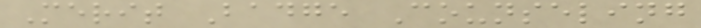Merit Badge Counseling
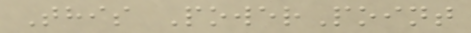This PowerPoint
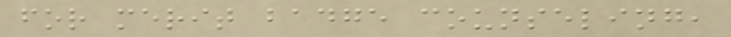for merit badge counseling,
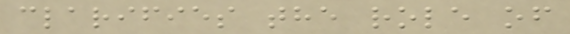clarifies the role of
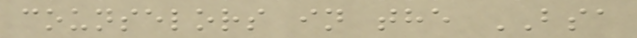counselors in the BSA
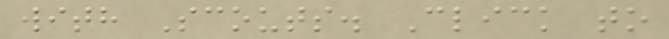with Scouts. Click to
